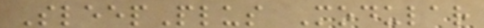SleepPlus Modular
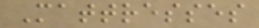Mattresses
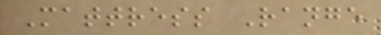Mattress Range
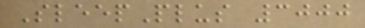SleepPlus 3000
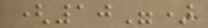(10")
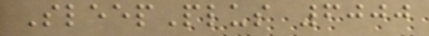SleepPlus 6000
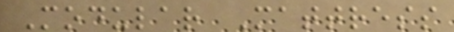Modular Mattress
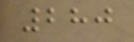280
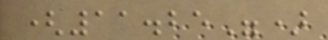(11.25")
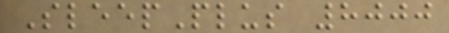SleepPlus 8000
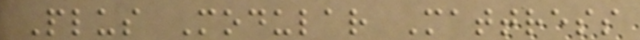Plus Modular Mattress
